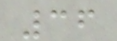36
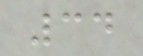34
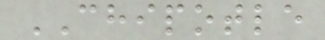CHIPOTLE
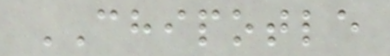CHIPOTLE
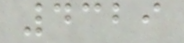4329
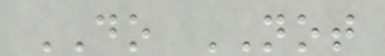DO NOT
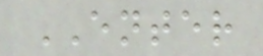ENTER
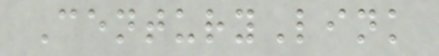CenturyLink
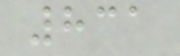831
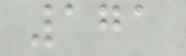171
